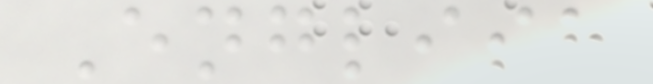English
